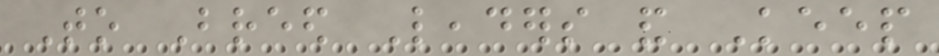To Breed Leaders and Keep
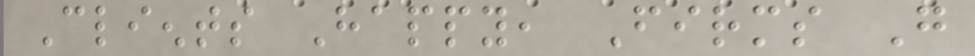Clients Happy, Firms Go
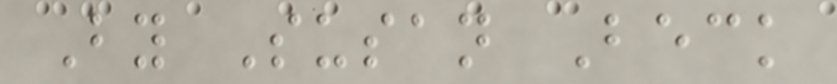By Susan Beck
